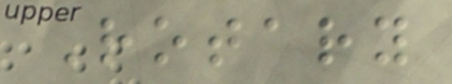Rotary
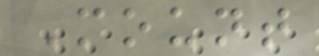Mount
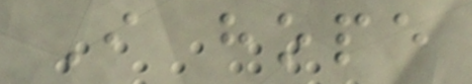I hope
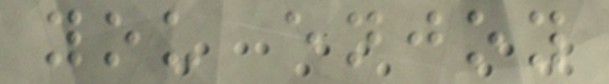you enjoy
